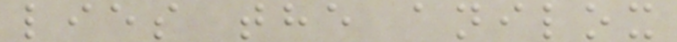lies the anilox
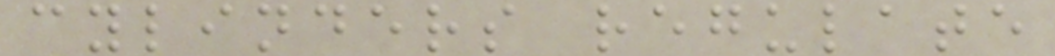cylinders regulate
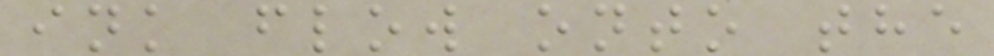ink flow onto the
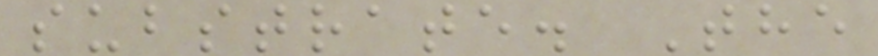substrate. The
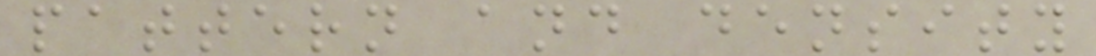pattern and density
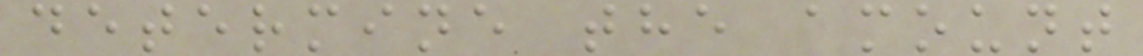determine the amount
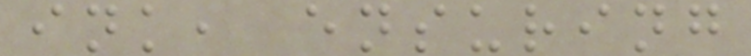ink, ensuring
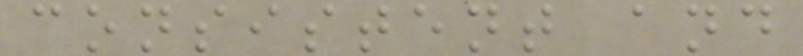consistent and
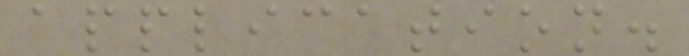application.
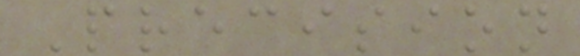Precision
